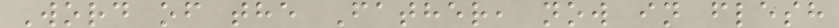Word of the Father, now in flesh
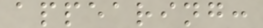appearing:
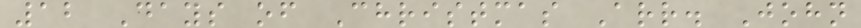12 Days of Christmas Arr. John
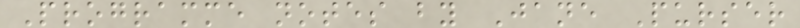Programme notes by Jane Purser
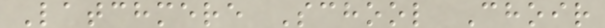Latchmere School Choir
